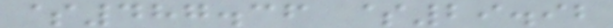$487.36 $29.92
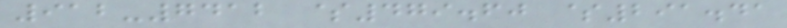912-7412 $479.60 $291.41
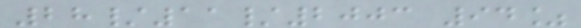28/11/2003 94%
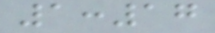1:17
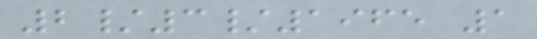2/3/1965 1
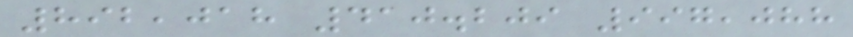892,018 410.209 997,088
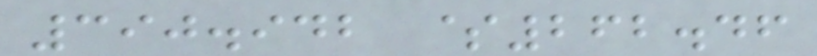390.942 $262.46
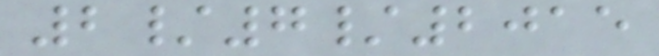2/7/2015
